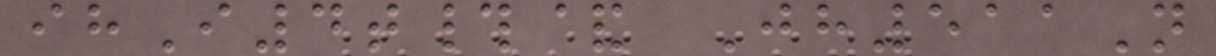ihI4t#& Jh511N
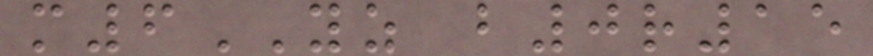m6YZ b0r15
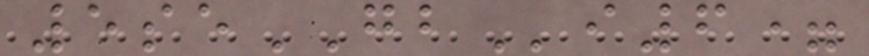5seGBi6=
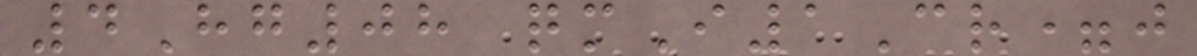4Hg08 qmI1Cr=j
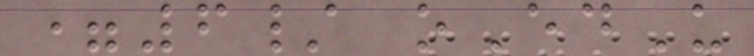=6/ oEdU
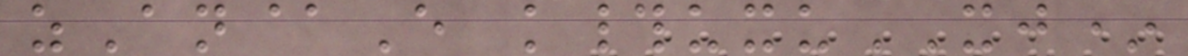zAn@E k#uxuXJ*
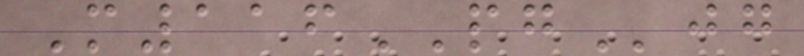M116PGjg
